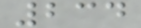234
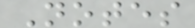Notes
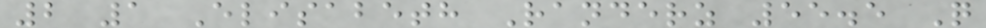2 1 Elisabeth Randerz 55.5 Q
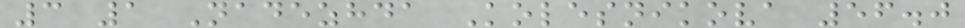3 1 Nadezhda Kolesnikova 56.0
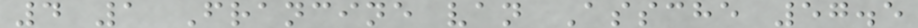4 1 Francine van Assche 57.5
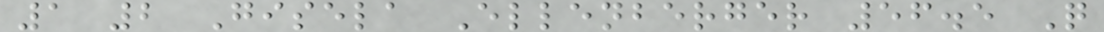1 2 Gisela Ellenberger 56.5 Q
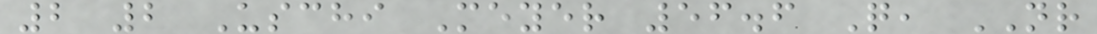2 2 Uschi Meyer 56.6 Q, NR
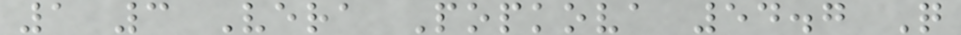1 3 Vera Popkova 54.7 Q
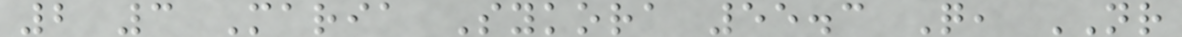2 3 Maria Sykora 55.3 Q, NR
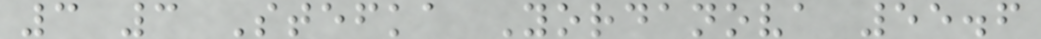3 3 Stefka Yordanova 55.6
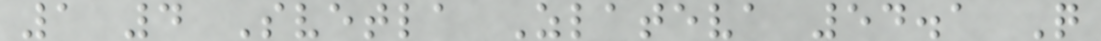1 4 Svetla Zlateva 54.1 Q
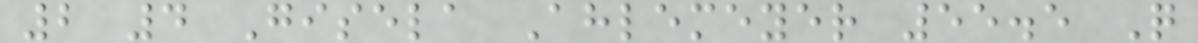2 4 Gisela Ahlemeyer 55.5 Q
